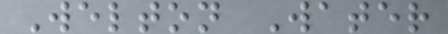Welton Water
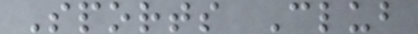Sports Club
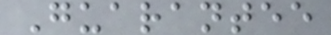Guarantee
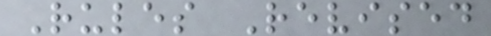Rules Revised
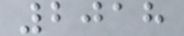2018
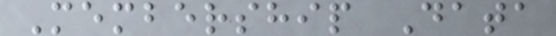Membership Data
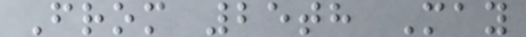From 25th May
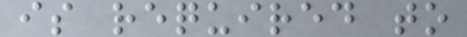is required to
